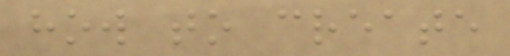how to create
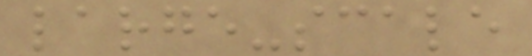large-scale
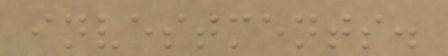investments.
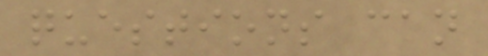questions can
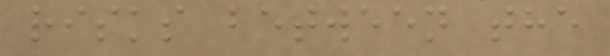risks between the
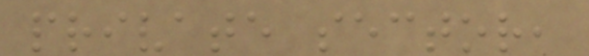private sector,
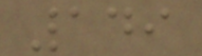149
